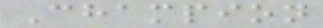Champion
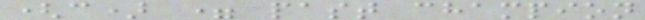(c) = past champion
